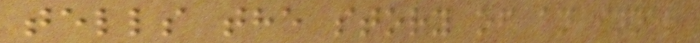tells the story of an inner
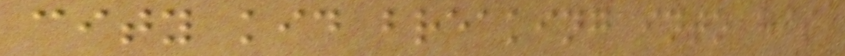city kid breaking into his
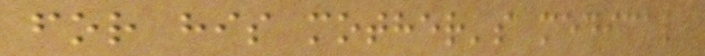for his mother's medical
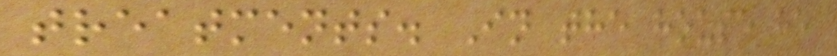treatments. In the house he
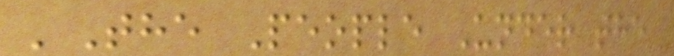'The People Under the
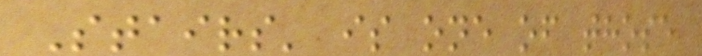Stairs' is one of those
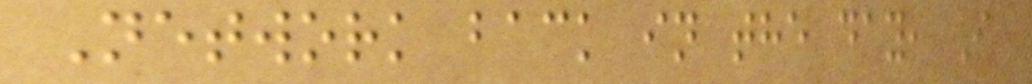Network back in the day, I
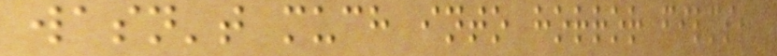wasn't much into horror films,
